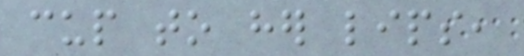cup to her lips,
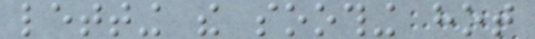letting the soothing hot
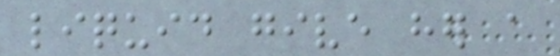liquid give her a
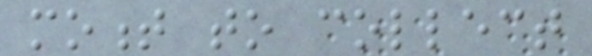moment to collect
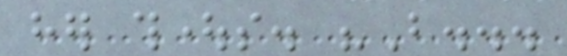her thoughts. "But...
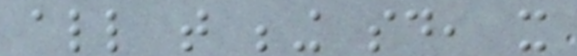all that being said, it
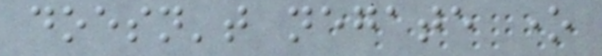doesn't negate one
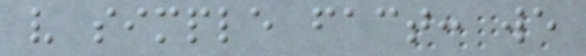very simple fact: we
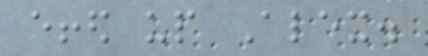effed up Alex.
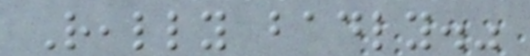Really badly."
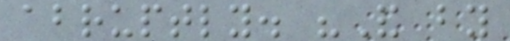abruptly. "And by
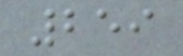259
